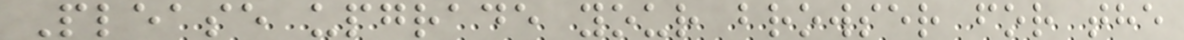Please upgrade your browser for the
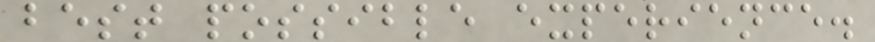best possible experience.
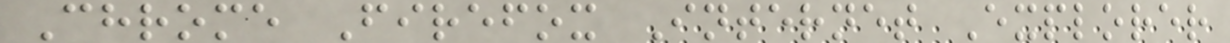Chrome Firefox Internet Explorer
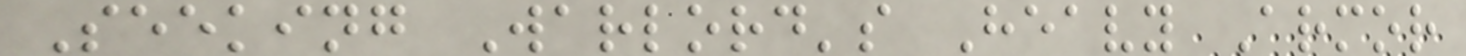Seeking Warlord's Heavy Armor
